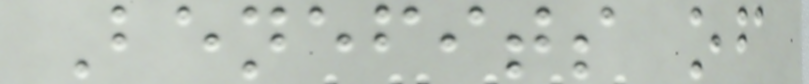Benefits of
